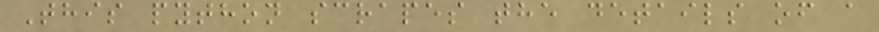This python scrapes the details of a
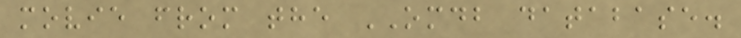movie from the OMDB database.
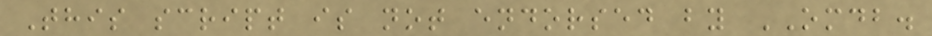This script is not endorsed by OMDB.
